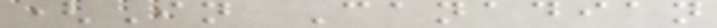(In Canadian
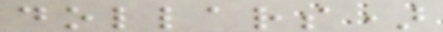dollars)
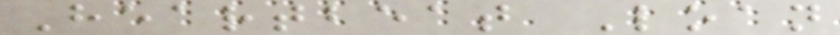Heartbeat Loan
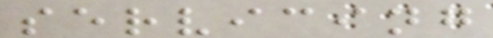servicing
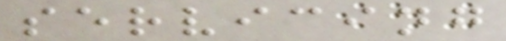servicing
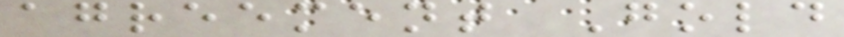agreement Gold
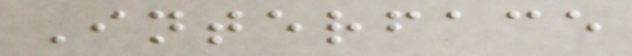Interface
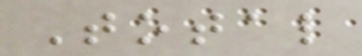Total
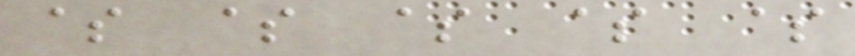$ $ $ $ $
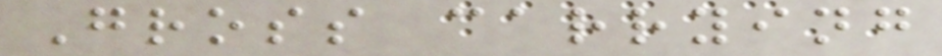Gross carrying
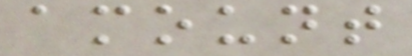amount
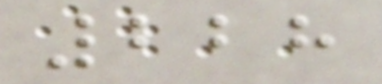228
